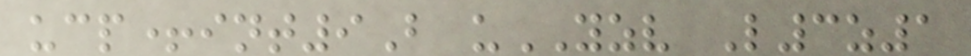ucp+int9B uYZV L3z1
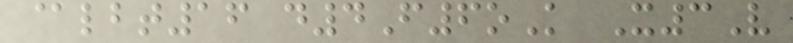@lbt16 d4F6oK X3V
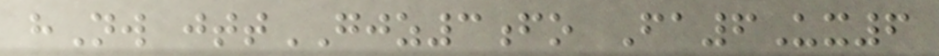hNw jttGJZ3fo Fa6Ux6
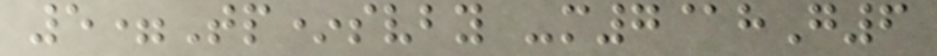5=Tp*svby -m7@hG6
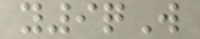y9qW
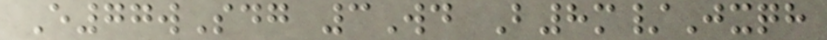E77wSdg 3Wd B8m/Jxqh
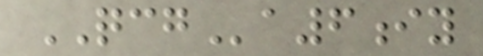QCGa6iy
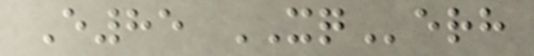E85 XQerh
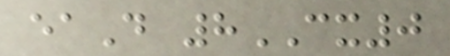eaD 8CX0
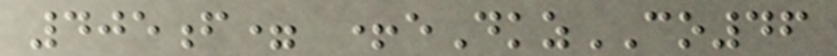405f= +eDkzCO46
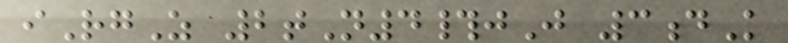iRgZ 2tN4#jJ 3dK
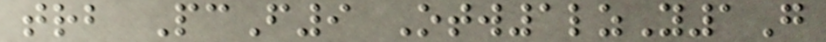trb PcF9 Otw1lzY1G
